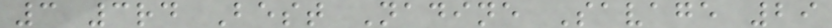3 3rd Best Nadine Savage 29
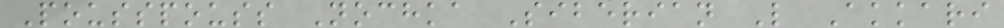Pousspouss Nochka Siberian L Akkari
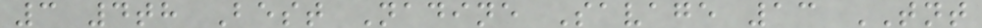3 4th Best Nadine Savage 13 TNT
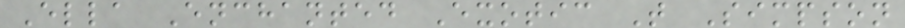Ella Enchanted Exotic T Simpson
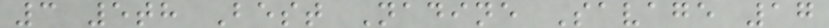3 5th Best Nadine Savage 17
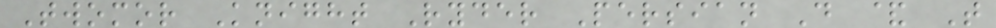Twomor Knight Ryder Persian D & T
